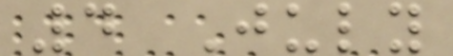4 July
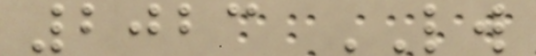2023 LW
